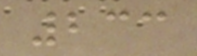233
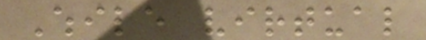While virtual
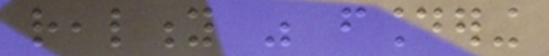reality was foundering
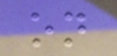on
